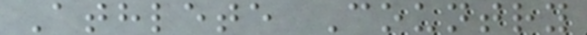Athlete Country
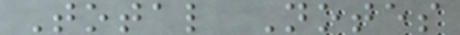Total Notes
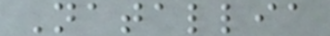Natallia
